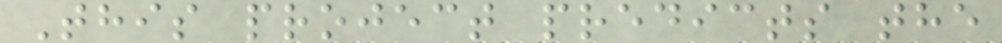This project predicts the
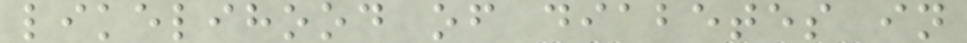likelihood of diabetes in
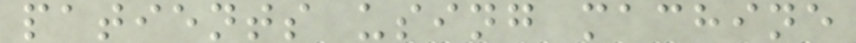patients using machine
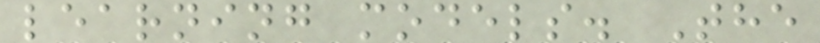learning models. The
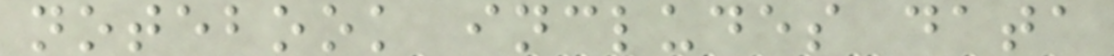notebook includes data
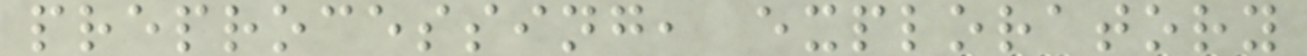preprocessing, exploratory
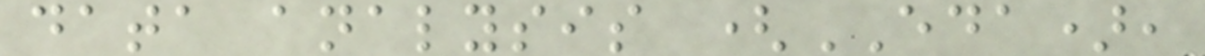data analysis (EDA),
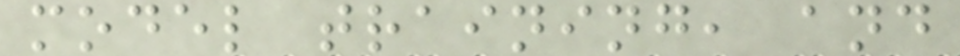model training, and
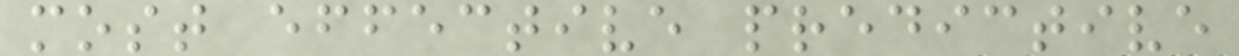most effective predictive
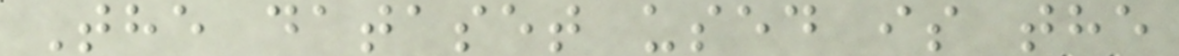The dataset used is the
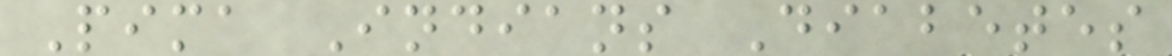Pima Indians Diabetes
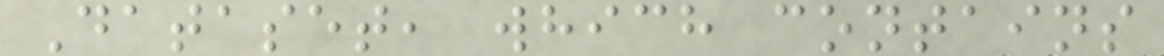Dataset, which contains
